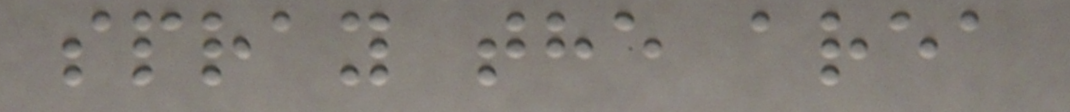spray the area
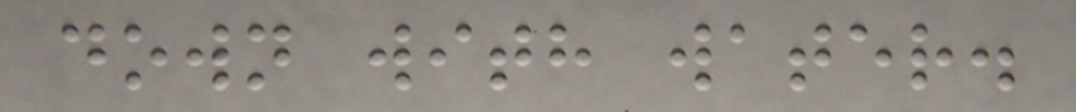down with water.
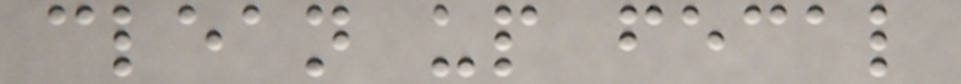clean up fecal
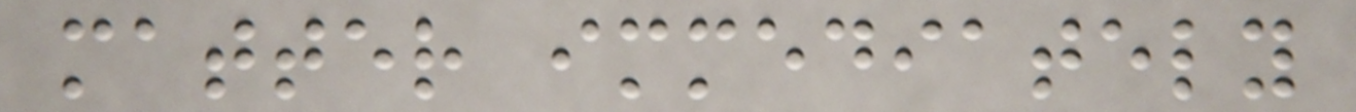matter immediately
